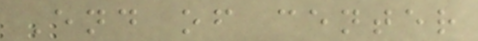End of center
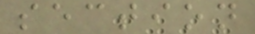section
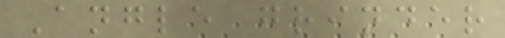Angle grinder
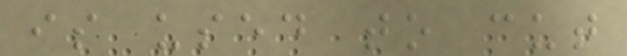is used to cut
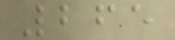265
